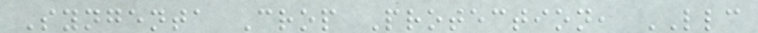Syngenta Crop Protection, LLC
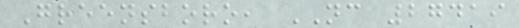Greensboro, NC 27419
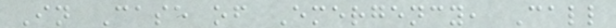In Case of Emergency, Call
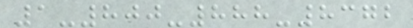1-800-888-8372
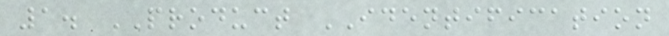1. PRODUCT IDENTIFICATION
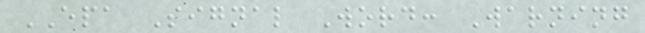EPA Signal Word: Warning
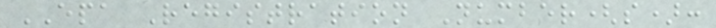EPA Registration Number(s):
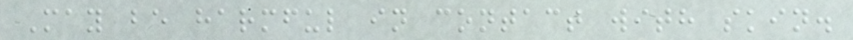May be harmful in contact with skin.
